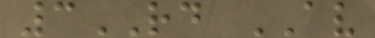3RD AV
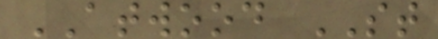ATWOOD ST
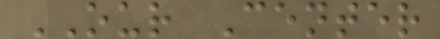OUR Center
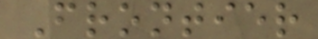Frontier
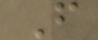F
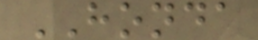HONDA
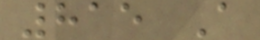815 A
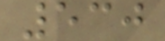530
